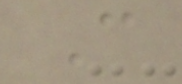C
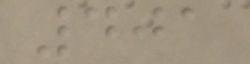401
